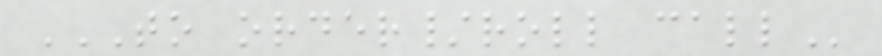TO ORDER/ROLL CALL
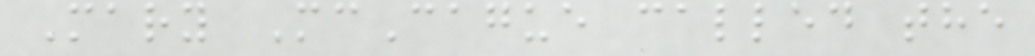Mary McCague called the
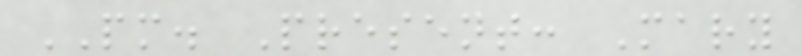PM. Present: Mary
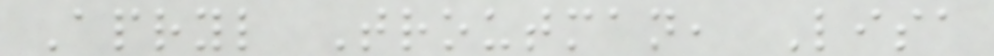Apryl Troutman, Lisa
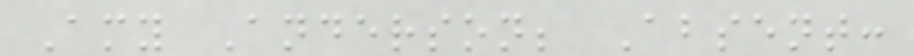Amy Anderson; Absent:
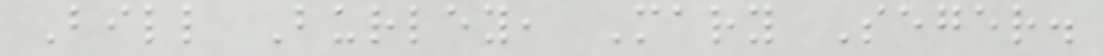Bill Burley, Mary Seger.
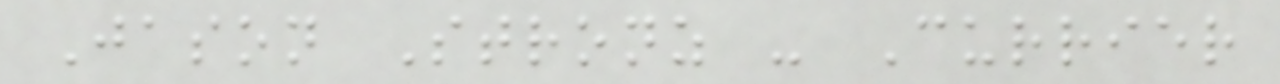Jason Stronz - Currier
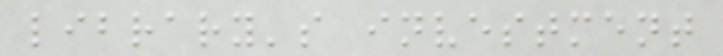library's investment
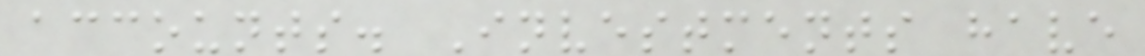accounts. Investments have
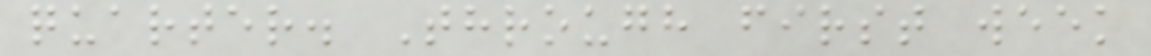quarter. Through first week
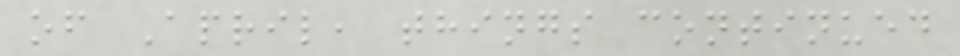of April, things continued
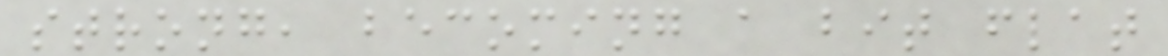strong, becoming a bit flat
